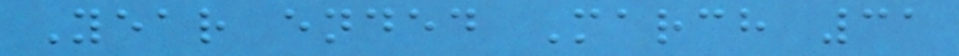Year ended March 31
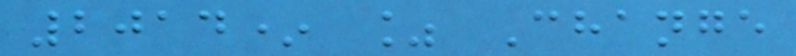2014* % Change
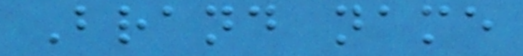Brand name
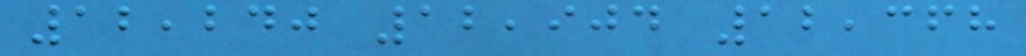12,240 12,904 12,368
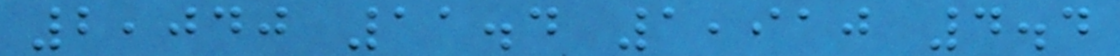2,040 11.4 1,910 4.4
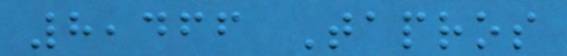8,466 Tapros
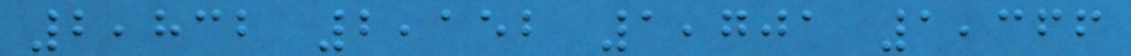2,832 2,152 1,701 1,366
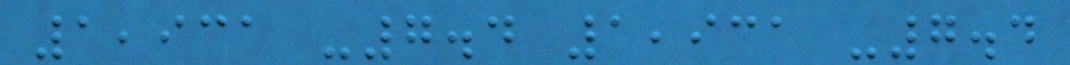1,931 -7.4 1,931 -7.4
